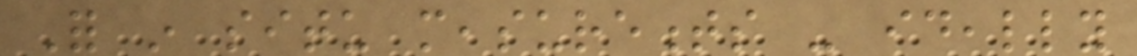For in situ measurements - ideally
